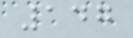147
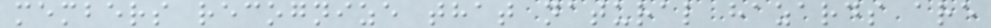members recognize that natural hazards are
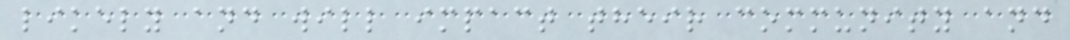likely and will impact their community and
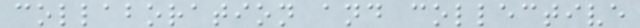collaboration and collective
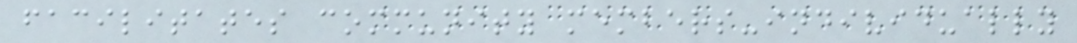facilitates community members-individually
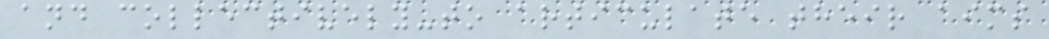and collectively-to articulate their aims
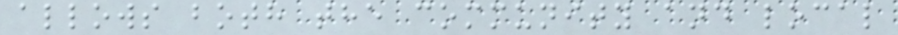allows both the community and local
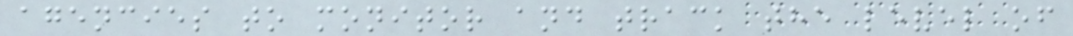agencies to monitor and track the level of
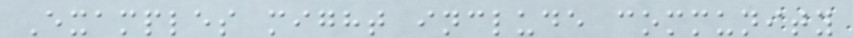Examples might include community
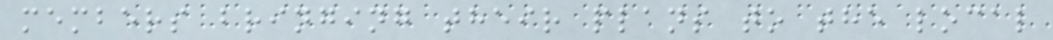members bringing their plans to the local
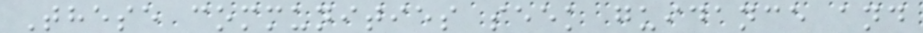These communities seek guidance and
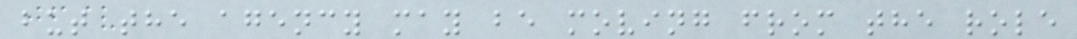but the agency may be moving from the role
